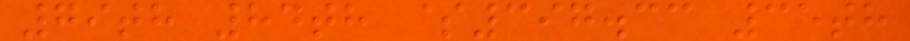79th 84th $397.33 35th
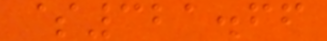$321.66
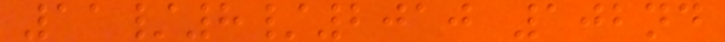11/8/2010 102nd
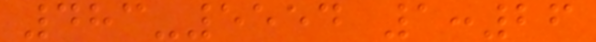483-5554 1:26
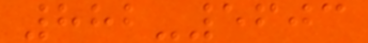882-5603
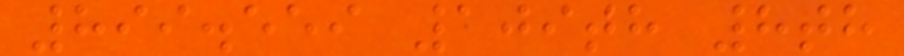899.559 109th 8th
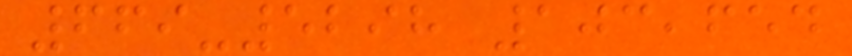669-5298 103,654
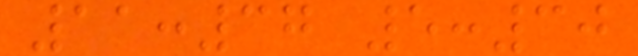11:37 5:30
